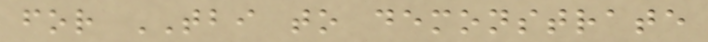for TBI to demonstrate
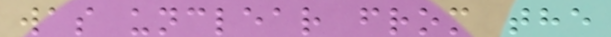was unclear from the
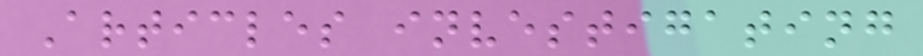Articles investigating
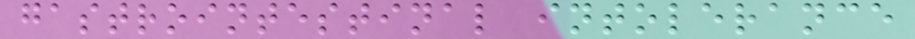gastrointestinal intolerance
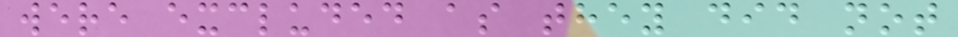were excluded as they did not
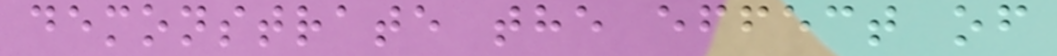demonstrate the effect of
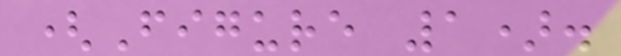(Figure 1).
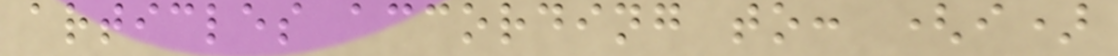articles according to: (i)
